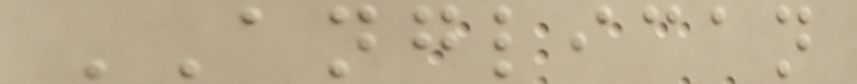ANGLICAN
